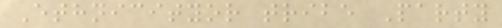Ethnicityor tribe Party
